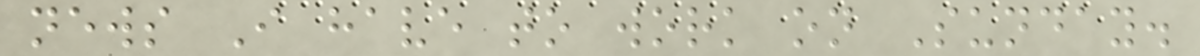news I have to work on Sunday.
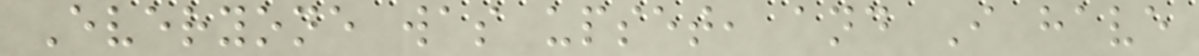Everyone was upset, and I have
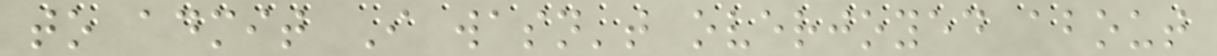to admit I wasn't overjoyed about
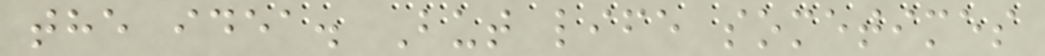the idea. But life sometimes
